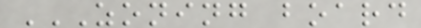ZONING BOARD
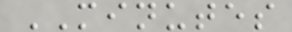MINUTES
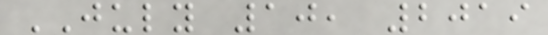JULY 10, 2019
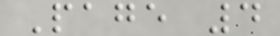Page 4
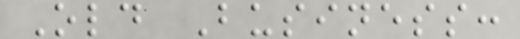Old Business:
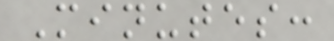Minutes:
